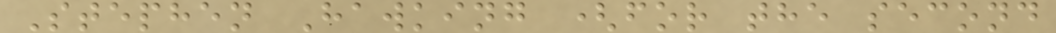Stephen Hawking (for the second
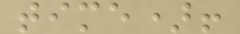time)!
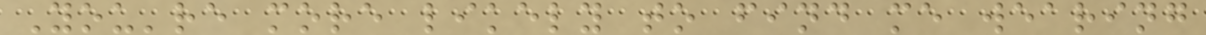You're more likely to find me wearing
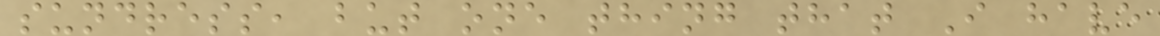sundress, but one thing that I have
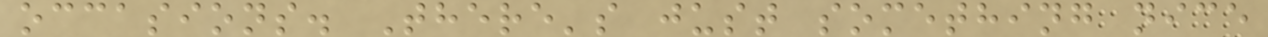occasions. There's just something nice
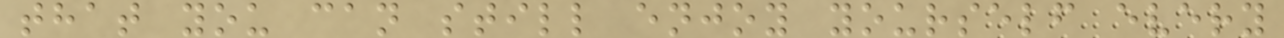that you can still enjoy yourself every
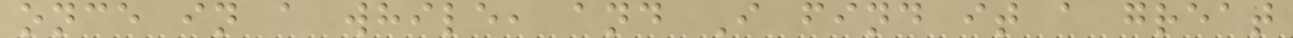once in a while, and I find it a great
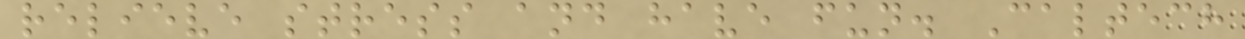relieve stress and have fun. Caltech
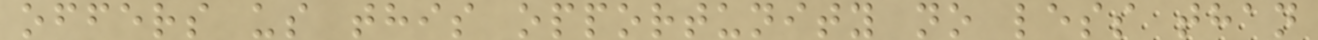offers us this opportunity no less than
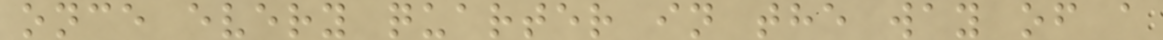once every quarter in the way of a
